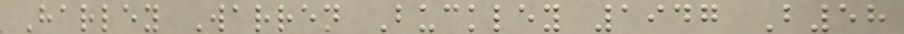Harley Warren Buckley 1947 B58
